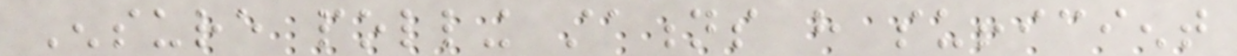Ensure polling stations have sufficient
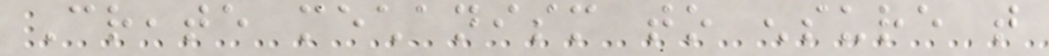Create mechanism to ensure that
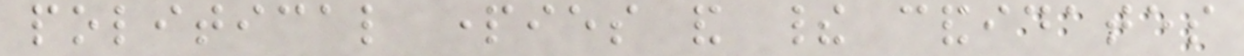political parties and their candidates
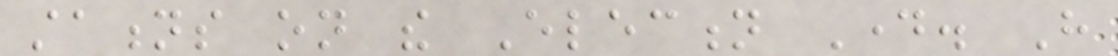stations on the Election Day. Have
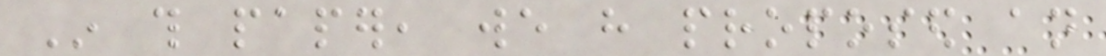In this paper, we have proposed an
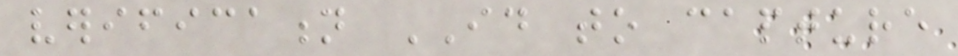verification ID to capture
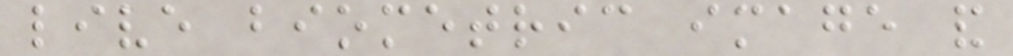live biometric image and
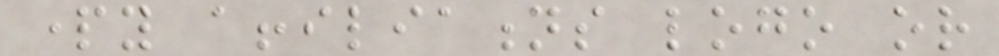party affiliations logo or
